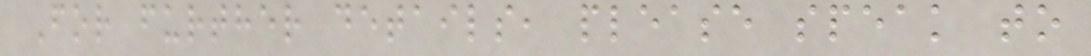For further details, please speak to
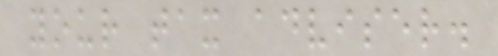your tax adviser.
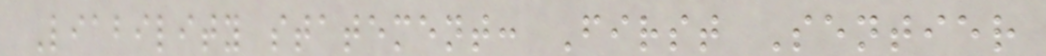Liability statement: First Sentier
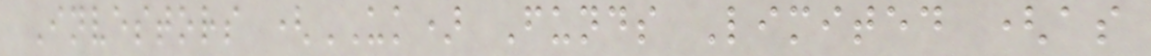Investors (UK) Funds Limited (as
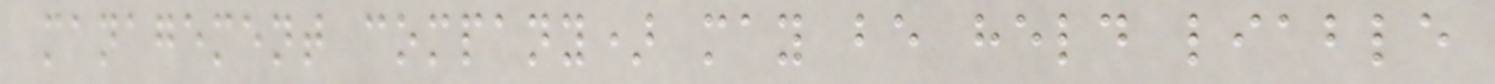management company) may be held liable
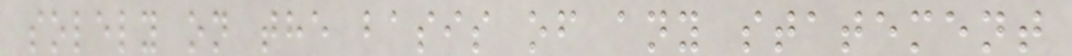solely on the basis of any statement
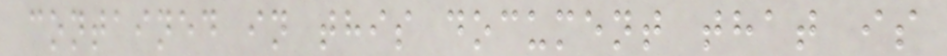contained in this document that is
